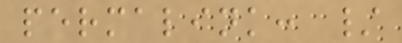permalink: /
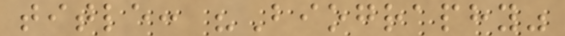title: "Biography"
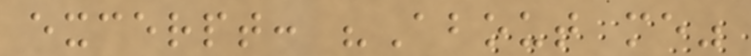excerpt: "About me"
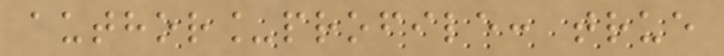author_profile: true
